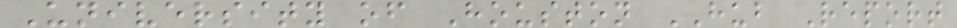University of Houston HUB Report
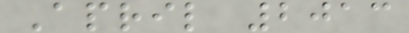April 2013
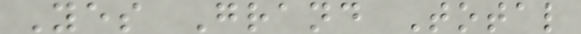Yes Grand Total
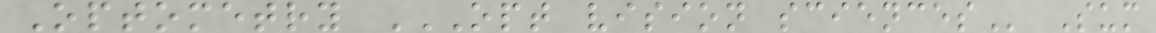Optometry OPT VISION SCIENCES Sum
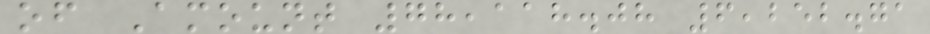of Amount 78,118.08 6,252.71
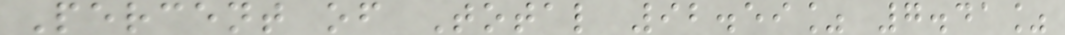Percent of Total 92.59% 7.41%
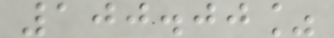100.00%
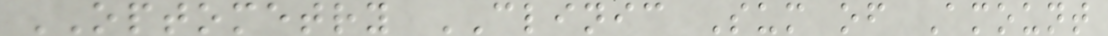OPTOMETRY CLINIC Sum of Amount
